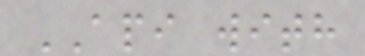API with
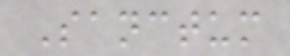Sanctum
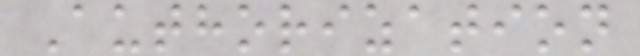Authorization
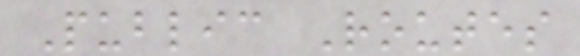Public Routes
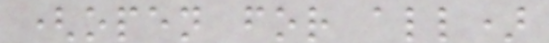(open for all)
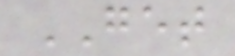GET
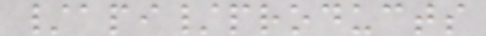/api/products
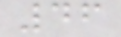46
